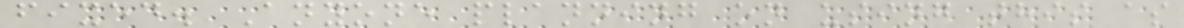fixed. Anyone planning on using this as
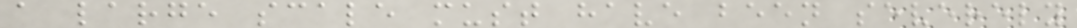a large scale must have been severely
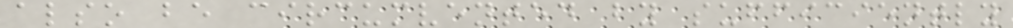also be circumvented by sufficiently
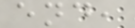end,
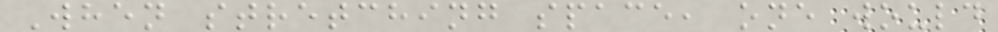When stretching space, one would
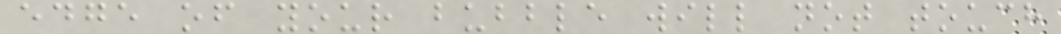edge of your bubble will not touch
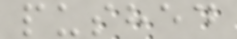pushed
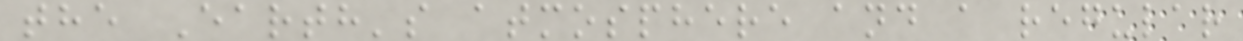the Earth's atmosphere and a regular
